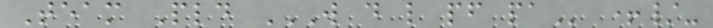Team Pld W D L PF PA +/-
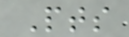Pts
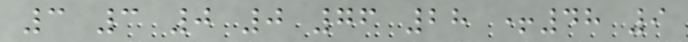3 3 0 0 76 28 +48 9
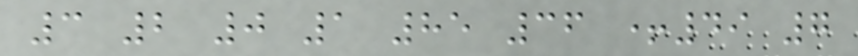3 2 0 1 85 36 +49 7
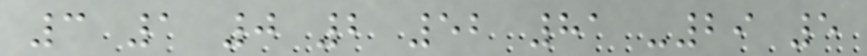3 1 0 2 52 81 -29 5
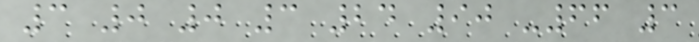3 0 0 3 24 90 -66 3
